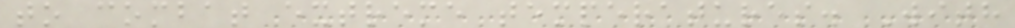to combat extreme temperatures. With
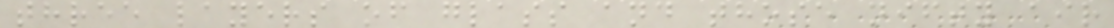three layers of glass and those nifty air
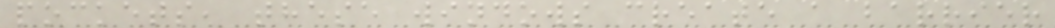pockets, these windows create a barrier
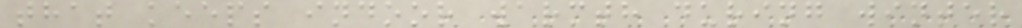that keeps indoor warmth during winter
